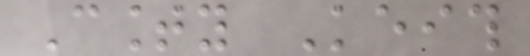County Keith
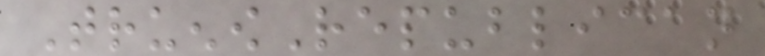TruenowRepublican
